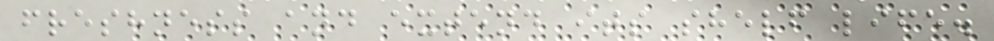freshness and extend its shelf life.
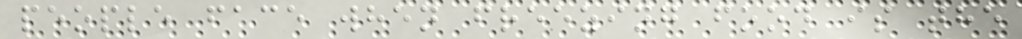people face when freezing food is the
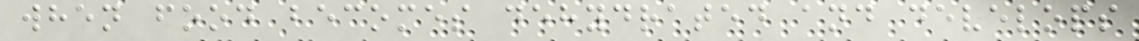when food becomes dehydrated and develops
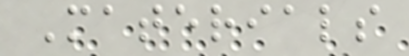Materials
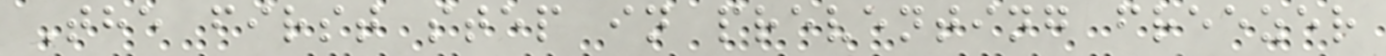The first step in preventing freezer
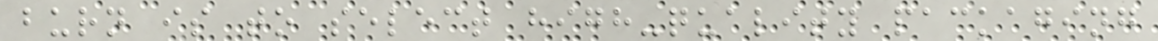burn is to select high-quality packaging
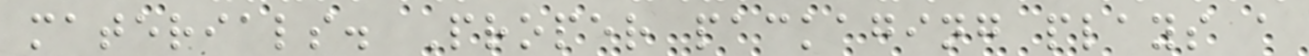materials. Proper packaging plays a
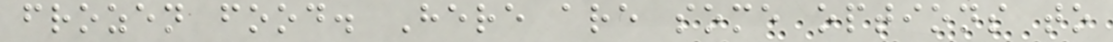frozen food. Here are some options to
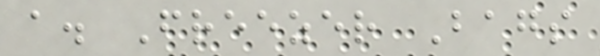a. Freezer Bags
